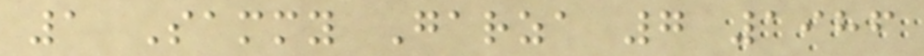1 Sammy Garza 7 1986
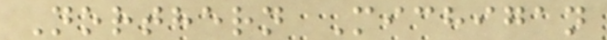Northern Michigan
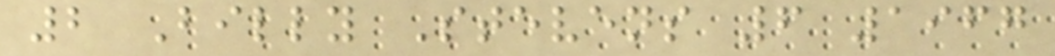2 Billy Stevens 6 1967
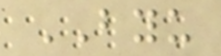BYU
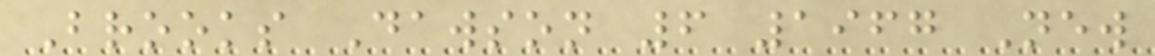Brooks Dawson 6 1967 New
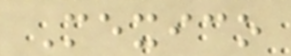Mexico
